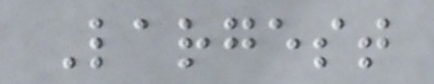Largest
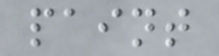paint
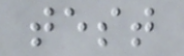test
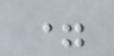=
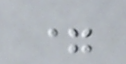=
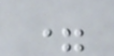=
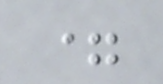=
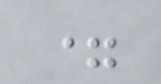=
